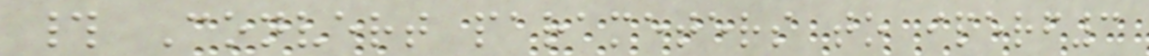# Convert parameters to iperf3
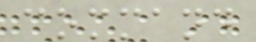command
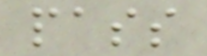pass
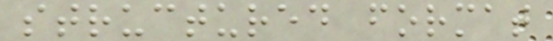structured format
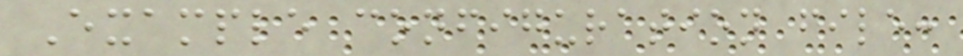Example configuration file:
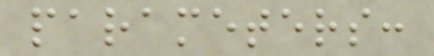parameters:
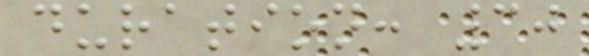duration: 30
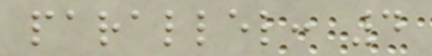parallel: 4
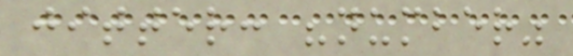jitter: "number"
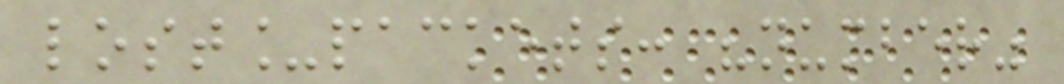lost_packets: "number"
